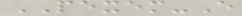PEXEM-E
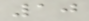10
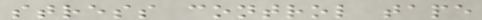stress control tape
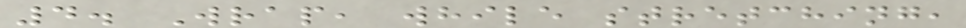4. Wrap, while stretching,
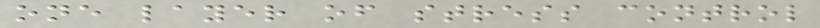one layer of stress control
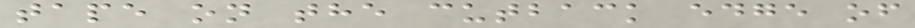tape on the cutback edge of
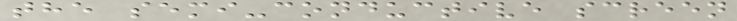the semi-conductive screen
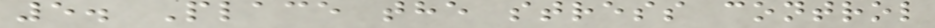5. Place the stress control
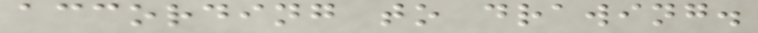according to drawing.
